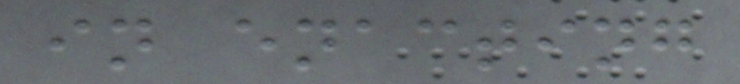in enacting
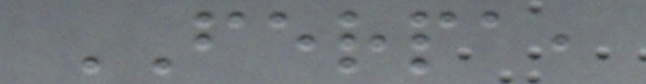FERPA,
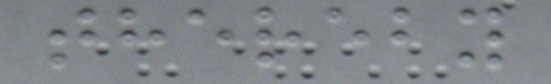thereby
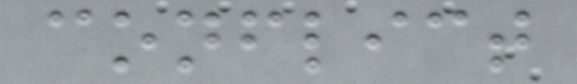conflict
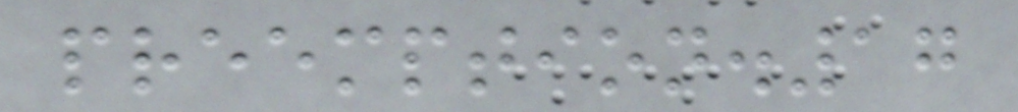preemption.17
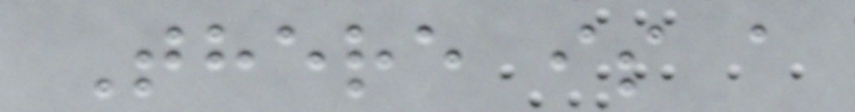There is a
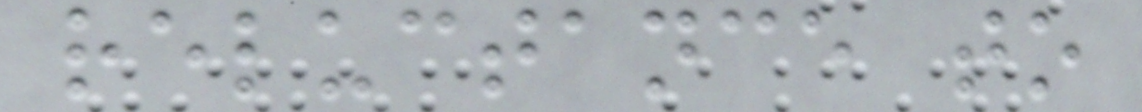reluctance to
